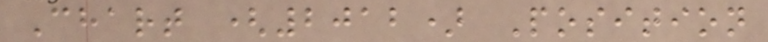Chart (2012) Position
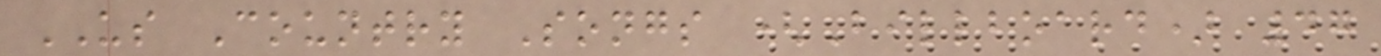US Country Songs (Billboard) 47
